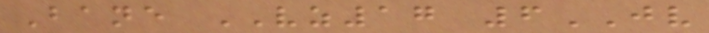Bane VZ17 6JV
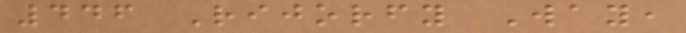446 Rijorfy Way,
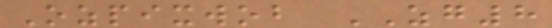Ozpixwob ZG8
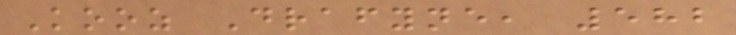Kooz Drafyne, 582
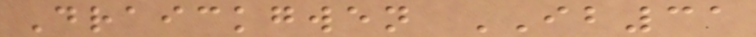Draickgwen IB31
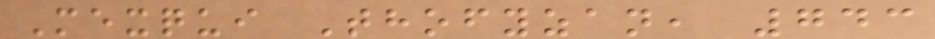Mexqui Thofyzan, 743
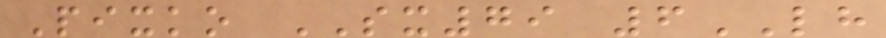Pixko SX79 6LH
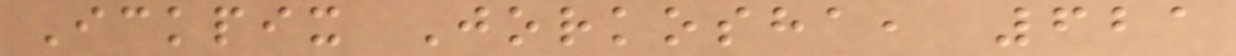Ickpix Jorkosha, 621
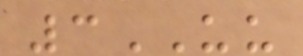3UU
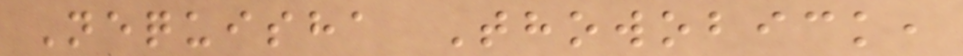Nequisha Thowobick,
